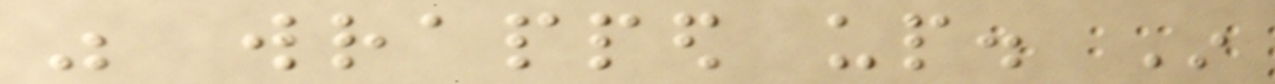was wrapped up. In
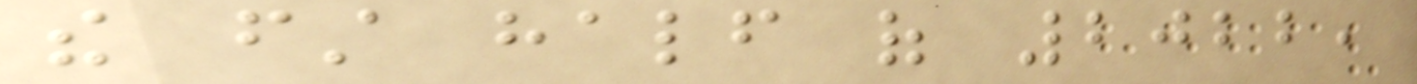the first half of 2022,
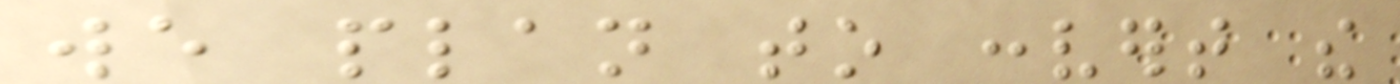we plan to convert the
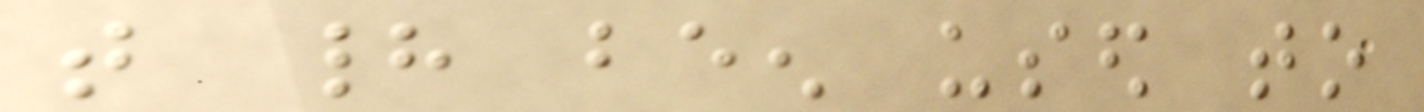that had been used to
